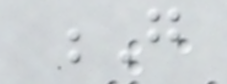G
